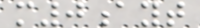m0ayt
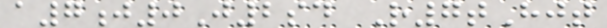a7j0J2sd R7tHjt
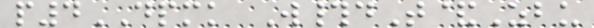p4DPMK W#dT&Zbu
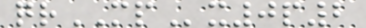qrMPx0p2
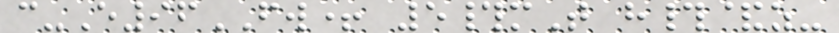c-E96FW+ 5#mT h#&z-
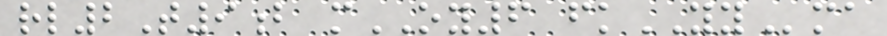rl2T9b mOY6 fkYYma
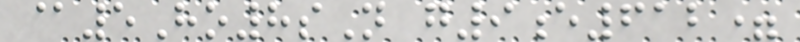@5Ho8sN g9e612=
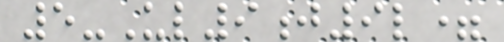5-Ul9j9l=
